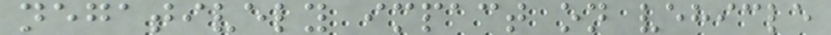negatively impact on vehicle
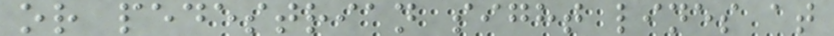or pedestrian sight lines at
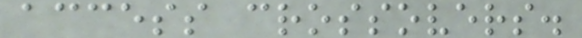access crossovers.
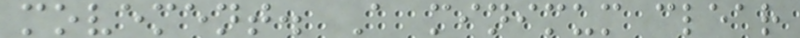movement. A minimum clear
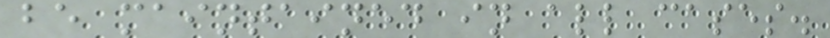be maintained in all cases.
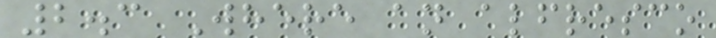2.3 Where an alfresco
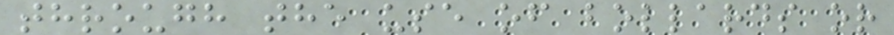through the use of bollards or
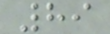89
